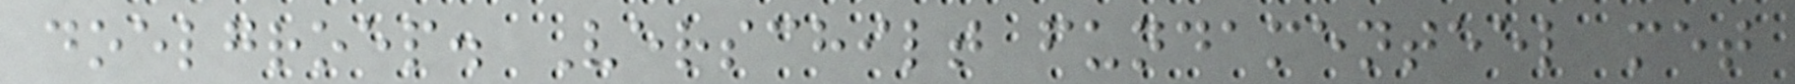doelgroep. Verschilt fundamenteel met
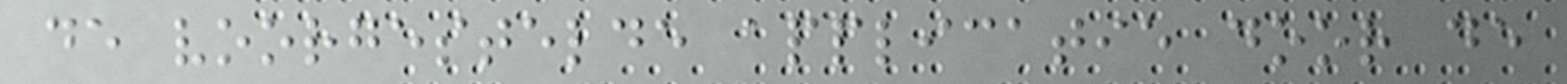de voorgestelde applicatie door de
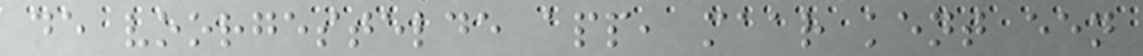de voorgestelde app, maar kent een
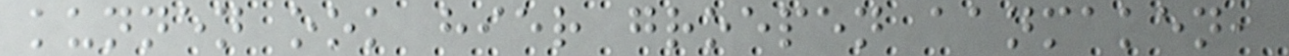kunnen ook hier groepen aanmaken,
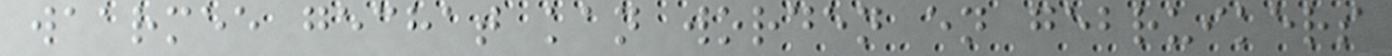waarmee gechat kan worden en gebruikers
